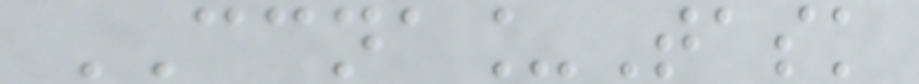CCNA_Task
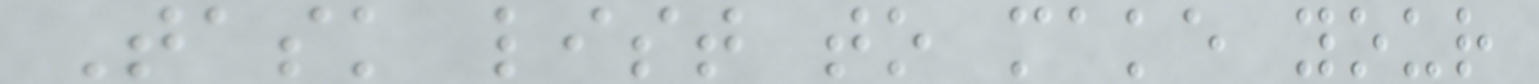Task list to make your
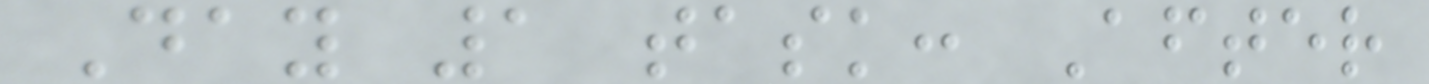Day 1 task: After
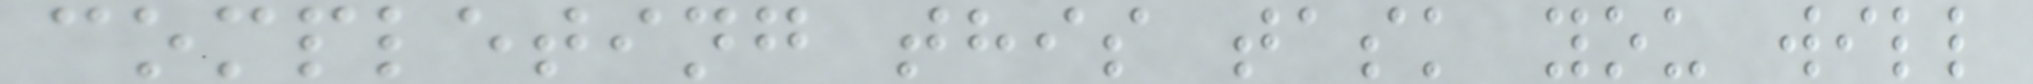completing this task you will
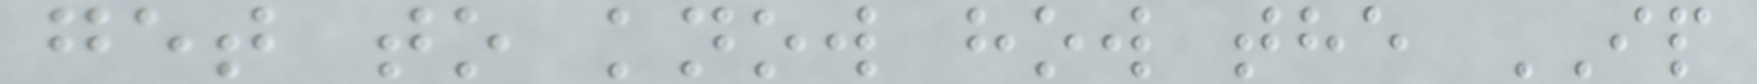get to know how the IP
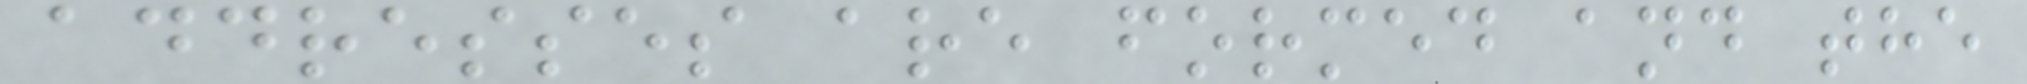addresses are formed and the
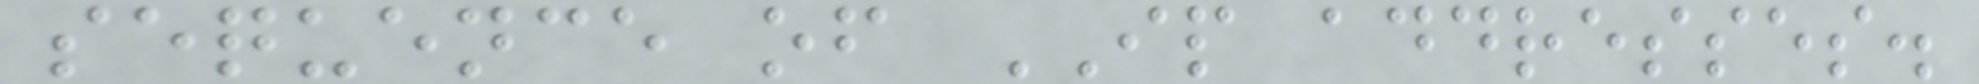sequence of IP addresses.
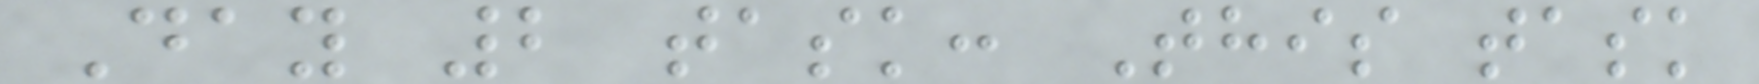Day 2 task: This task
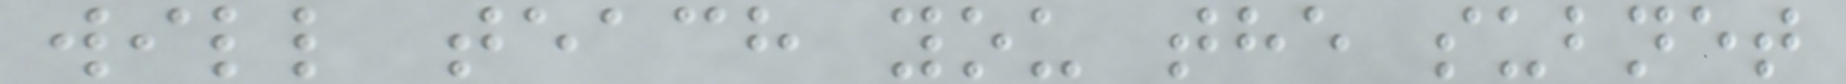will teach you the subnet
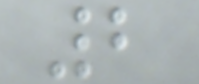2
